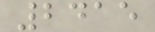2415
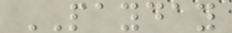PAYDAY
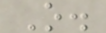O.
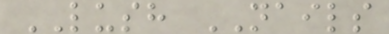LUSH NAILS
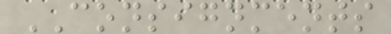CONSIGNMENTS
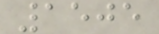1505
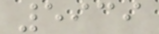5939
